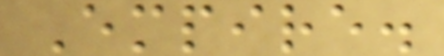Empire.
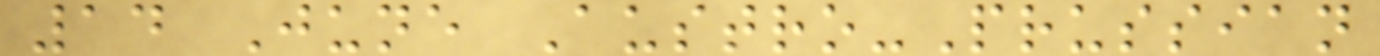14 June Austro-Prussian
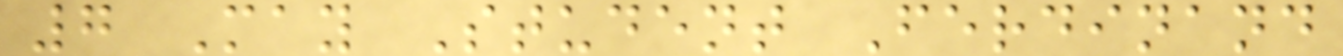7 May Student Ferdinand
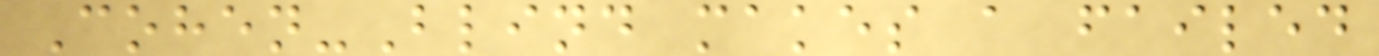Cohen-Blind makes a failed
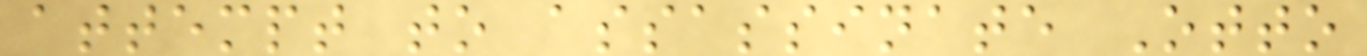attempt to assassinate Otto
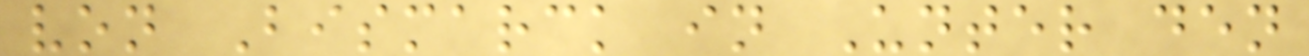von Bismarck in Unter den
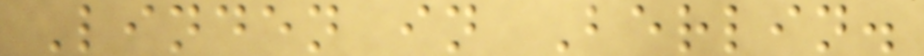Linden in Berlin.
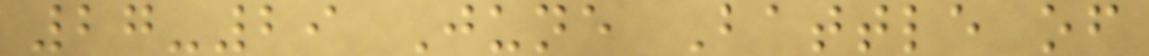27-29 June Battle of
